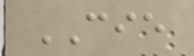CIE
